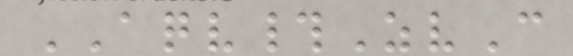AQV#ZvC
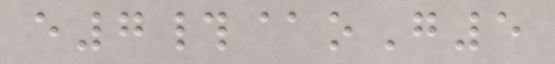e7#@oG5
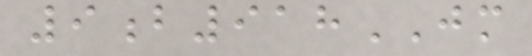9b918JM
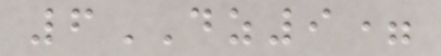6DZ9=
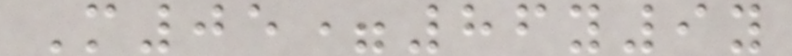M05=86y9y
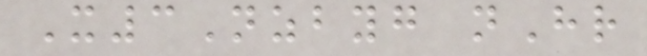X3Nzbyg nHr
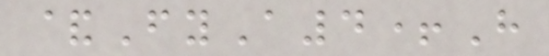&FyA4+H
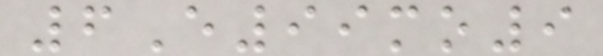6E99mo9
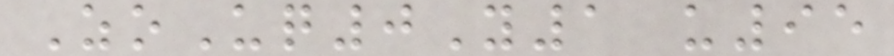ZoUq0Y1 u95
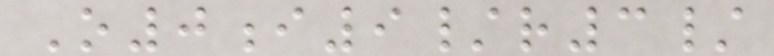O0i9/r3/
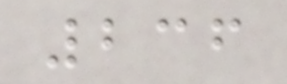236
